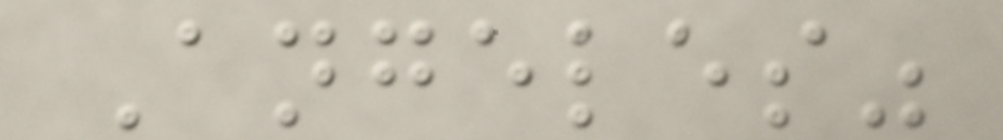Angeles"
